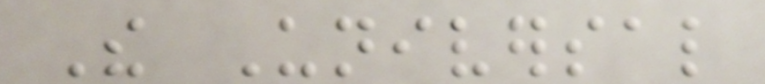The Universal
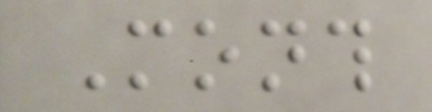Month
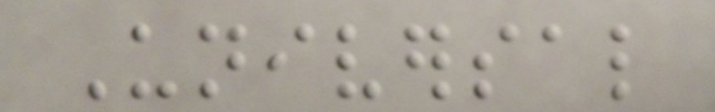Universal
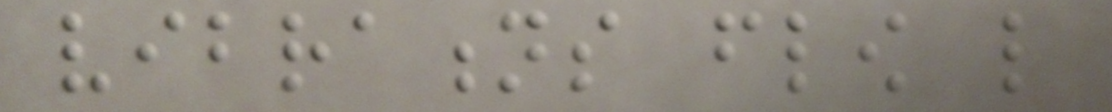vibrations flow like
